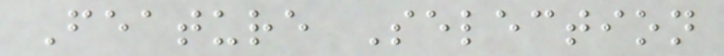Feature Selection
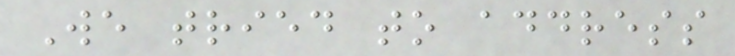We tried to address
